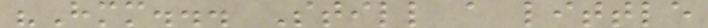"Hmm... Still a little
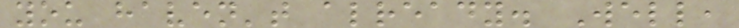you haven't already. Well,
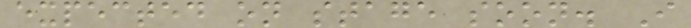expected on stage soon. I
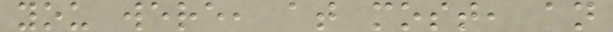you were, at most, an
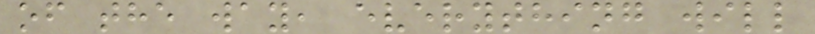of the way, everything will
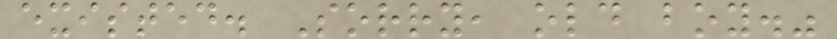existed. Sorry, old boy."
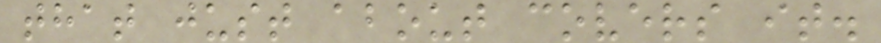that just about covers it.
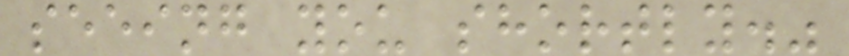seeing you shortly."
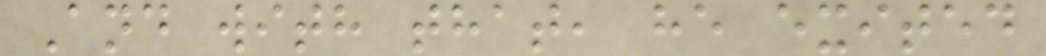And with that, he exited
